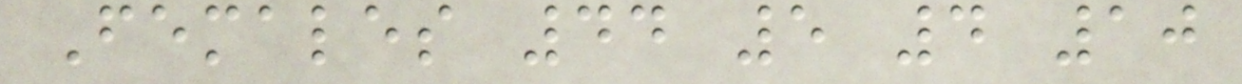Females 44 5 4 10
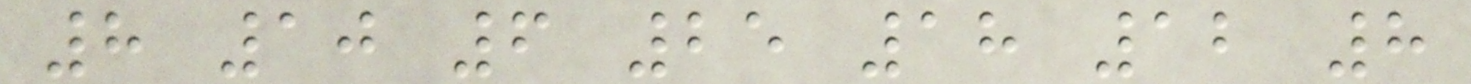8 10 6 25 18 12 8
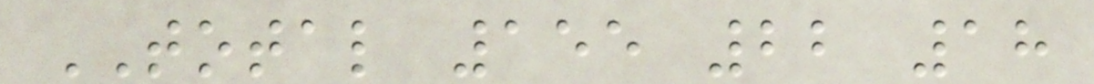TOTAL 155 22 18
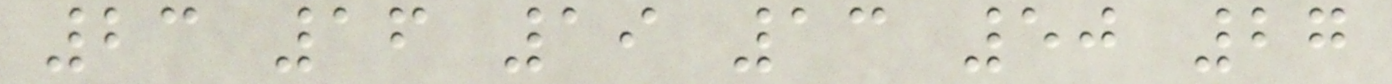23 16 19 13 50 27
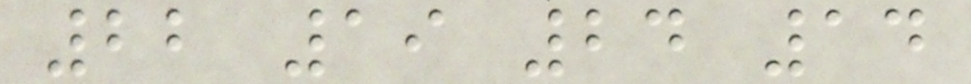22 19 24 14
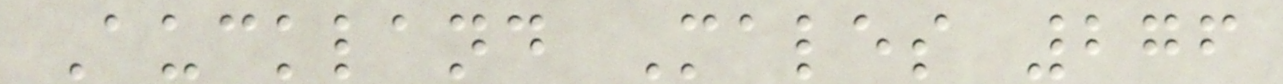Auckland Males 276
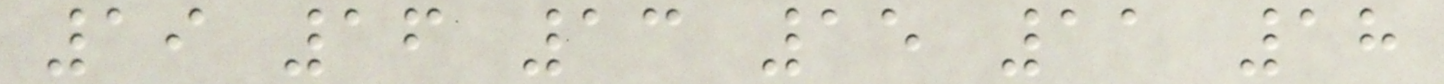19 16 13 15 11 18
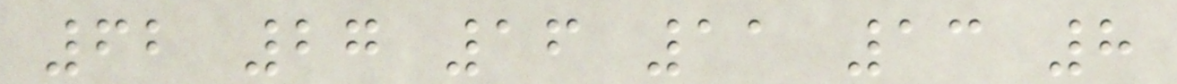62 27 16 11 13 8
